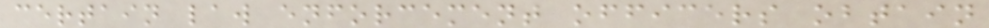certain law enforcement officers obtain
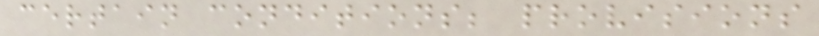certain conditions; provisions
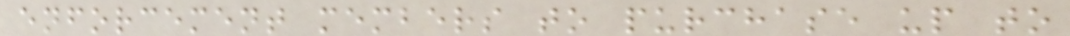enforcement members to purchase up to
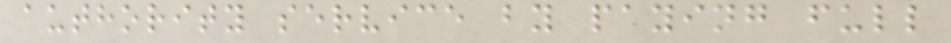authority service by paying full
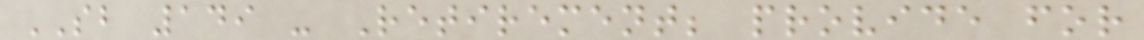SB 149 - Retirement; provide for
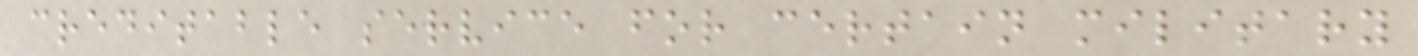creditable service for certain military
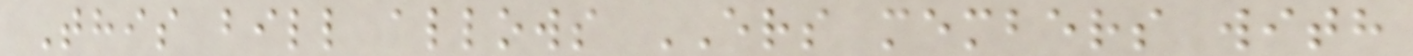This bill allows ERS members with
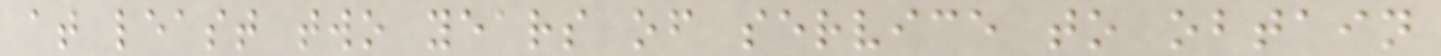at least two years of service to obtain
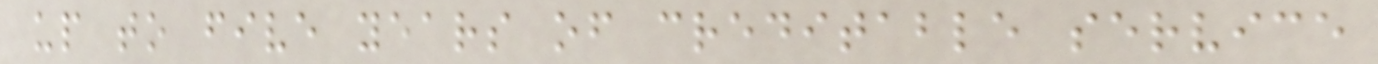up to five years of creditable service
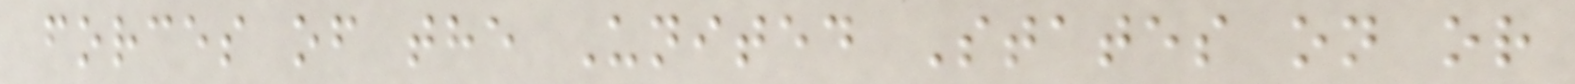forces of the United States on or
